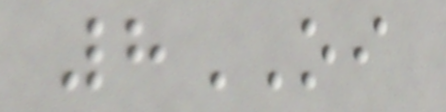8OI
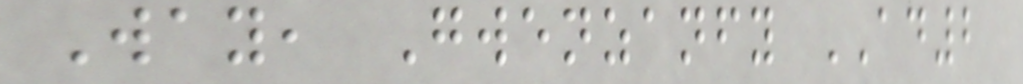Way, Gwenzanfy AD2
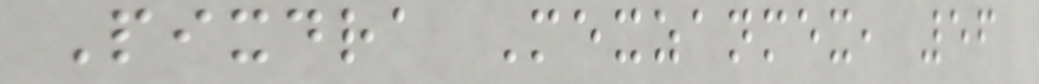Pixdra Mexzanmex, 56
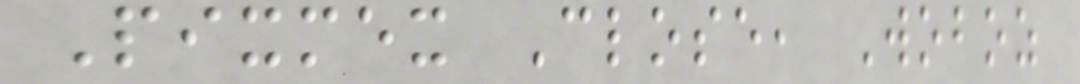Pixmex Close, Woboz
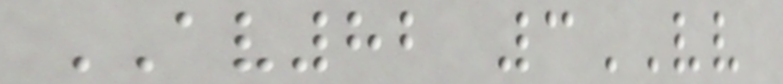AV82 3VV
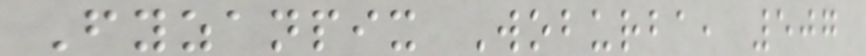Fyzanpix Woburba, 507
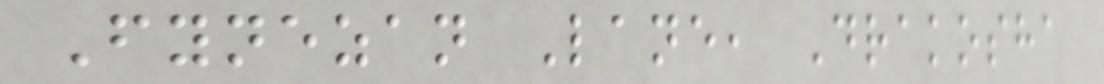Fynezan Lane, Drakosha
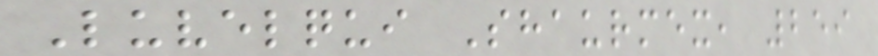Luvelqui Shaurmex, 259
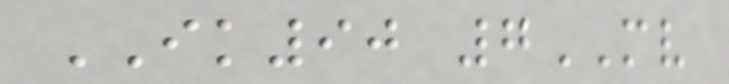IK90 7MV
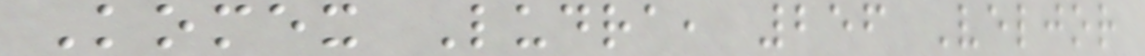Komex Ludra, 256 Veljor
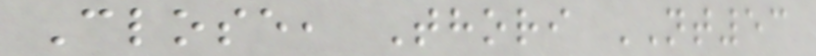Close, Thori NT53
